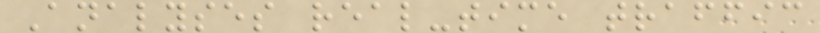Analyses real-time traffic
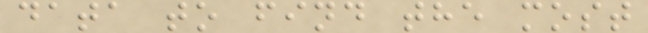data to find the most
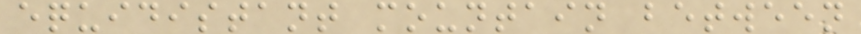equidistant mountain between
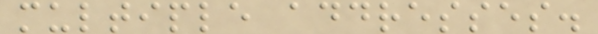multiple addresses.
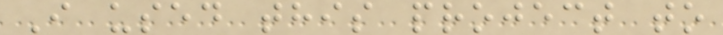I used this project to
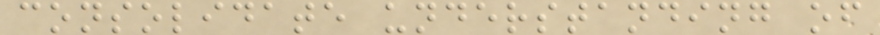consolidate understanding of
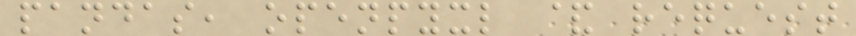pandas, openpyxl & request
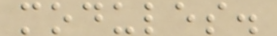modules.
